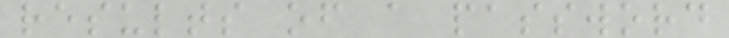results of a password
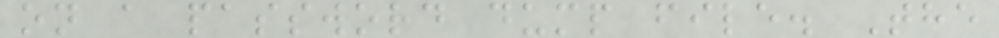on a password dump file. The
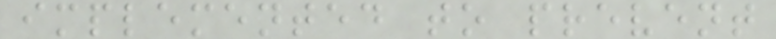implemented to prevent
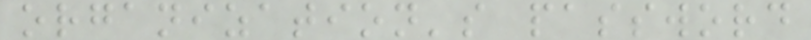organization's password
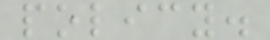policy.
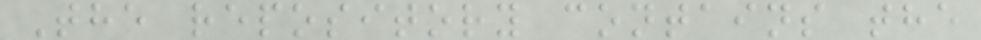The repository contains the
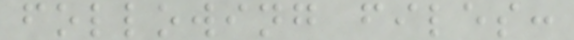following files:
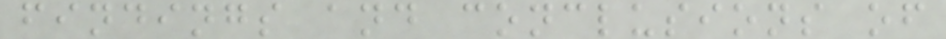findings and conclusions of
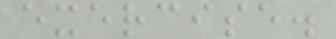exercise.
